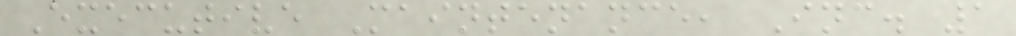Executive Maintenance, Inc. 1
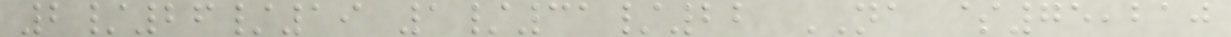2/26/19 1/31/22 NA $75,210
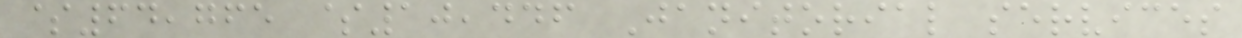$64,765 $10,446 Janitorial services
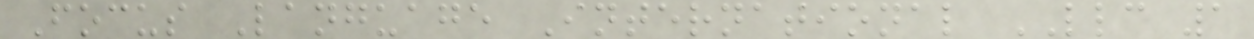Focus Language International LLC 1
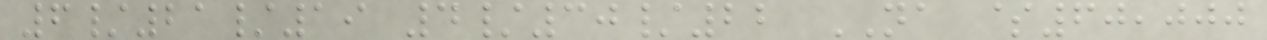6/21/19 4/30/22 NA $60,000
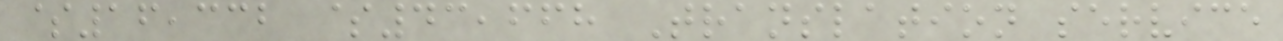$16,332 $43,668 Translation service
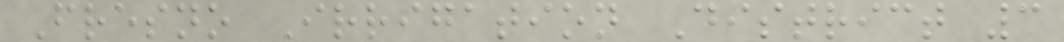Fresno Irrigation District 3
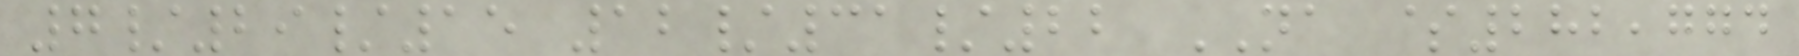7/29/15 12/31/22 NA $282,774
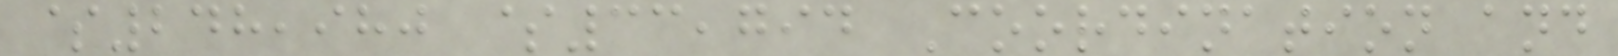$248,980 $33,794 Coordination and
